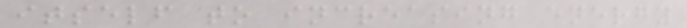itself to increasing energy
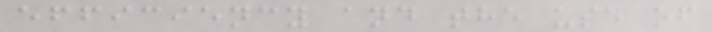efficiency and the use of
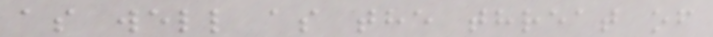as well as the threat of
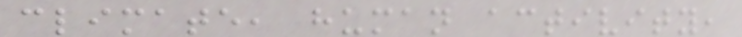climate, human activity,
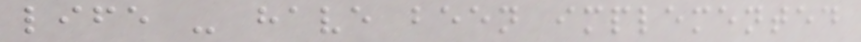life - have been implemented
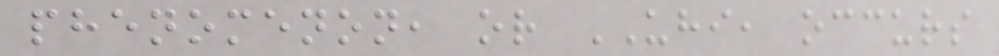phenomenon, or UHI, occurs
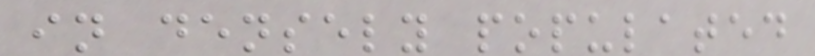in densely populated
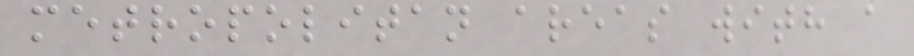metropolitan areas with a
